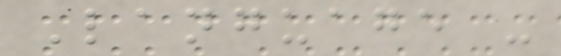Language -
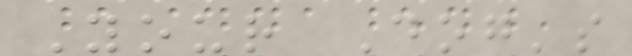Your Dog's
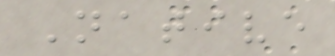Native
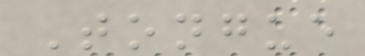Tongue
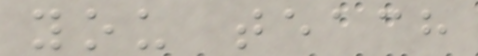you teach
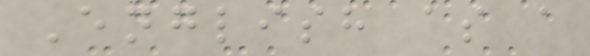English as a
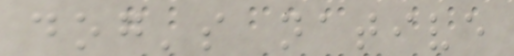dog's native
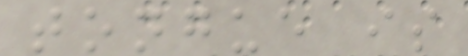tongue is
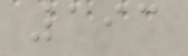193
